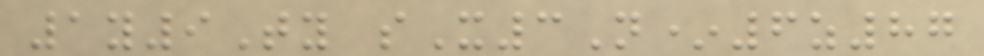1y9Ty sX3N*6z87
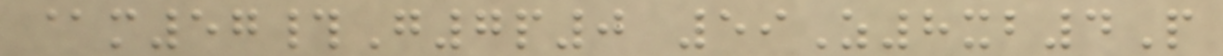@m57#G7p0 59Z8xb4P
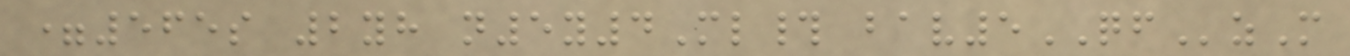=565s 2yh n5y4Ml# bav5QFzM
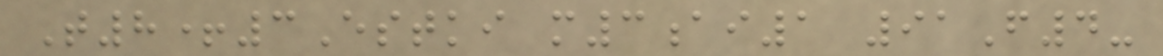T8+3Estki m3ai1 91F4-
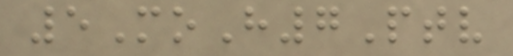5MoH7Ptv
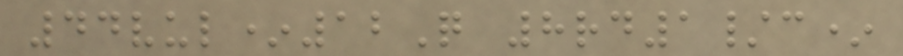44vul*12Q 8rd1/c*
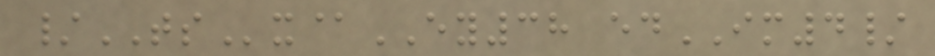/TSx@EY38 edIM4/
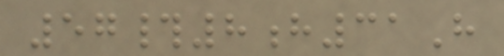57#8h31H
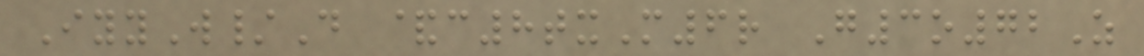IyyW/D &c8txM6r G3o72Z
